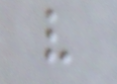v
